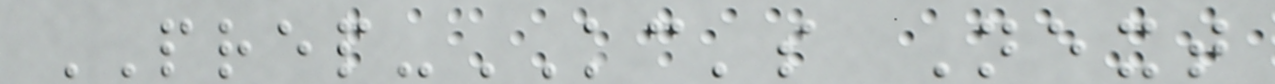PREP-KC's Next
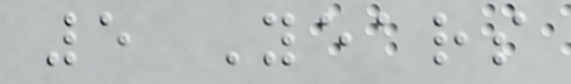5 Years
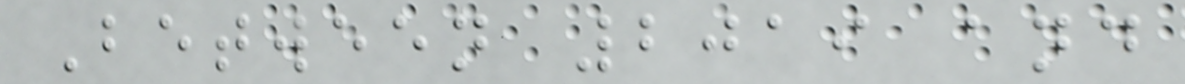Between 2019 and
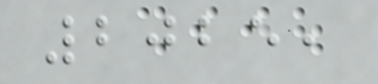2025,
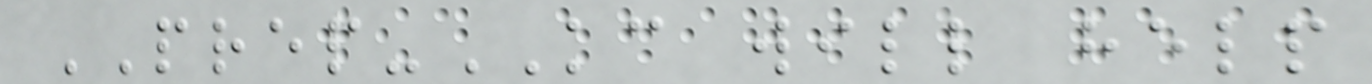PREP-KC will help
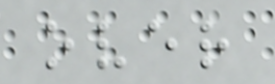over
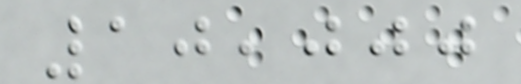10,000
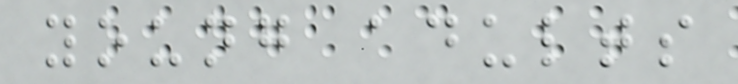young adults
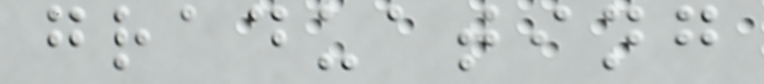graduating
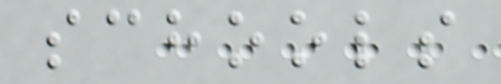schools
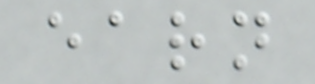earn
